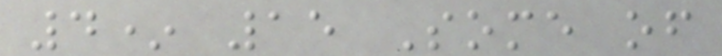4* 15 Some of
